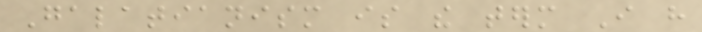Galatianism is the term I have
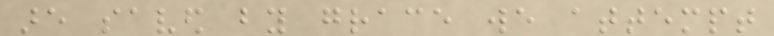are saved by grace we attempt
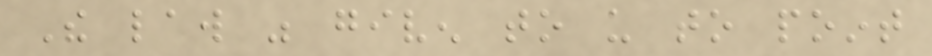The law was given to us to point
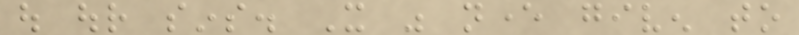out our sins. It was never given to
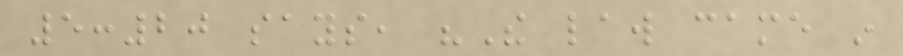5:20 says, "The law came in
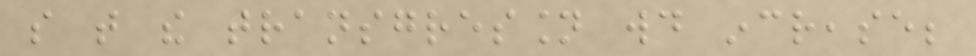so that the transgression would increase;
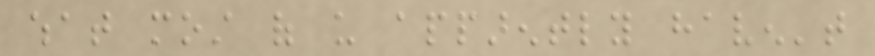what most of us apparently haven't
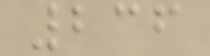236
